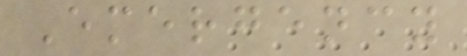Emergency
